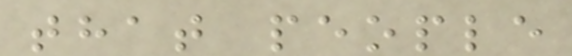that people
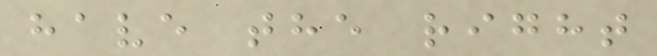have the right
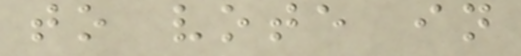to vote in
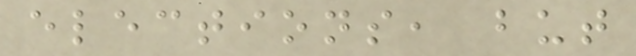elections, but
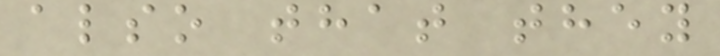also that they
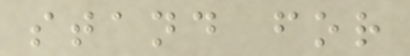stand for
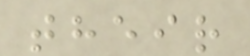their
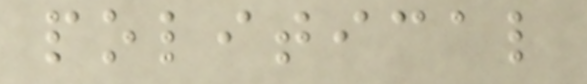political
